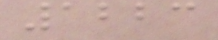1223
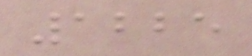1225
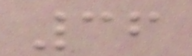36
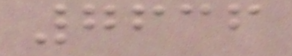7636
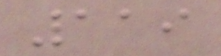119
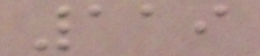119
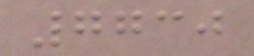7730
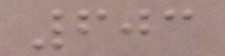603
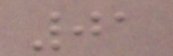01
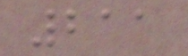211
